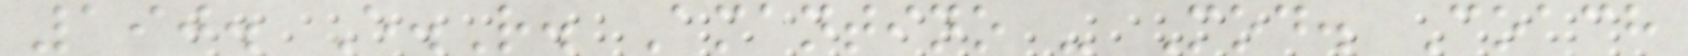190. E.R. Amantino - Mod. Coach
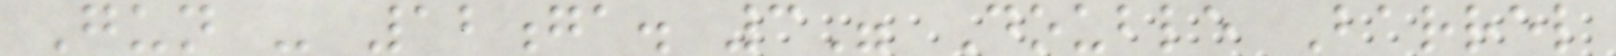Gun - 12ga. 3" Double Barrel
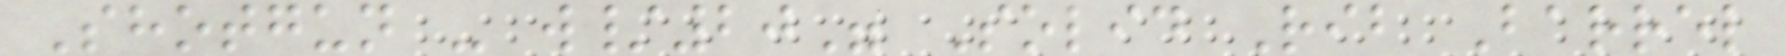Shotgun - w/20" Solid Rib Barrel
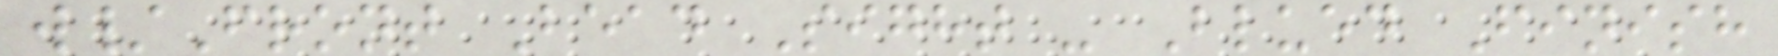w/Front Bead Sight - Blued Finish
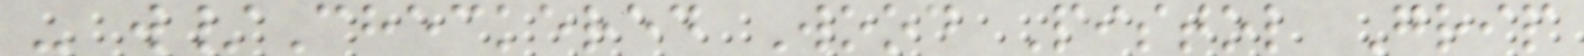- w/Checkered Wood Pistol Grip
